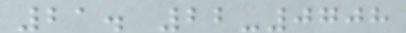21. 22-0708
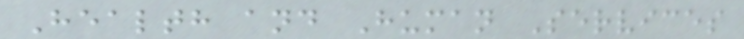Health and Human Services
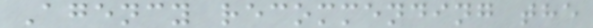Agency recommending the
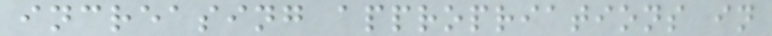increasing appropriations in
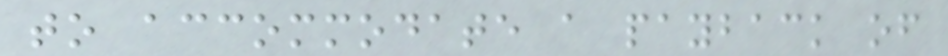to accommodate a payback of
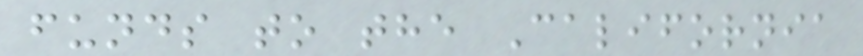funds to the California
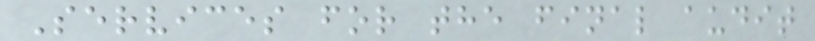Services for the final audit
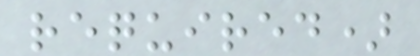required)
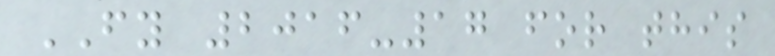FY 2016-17 for this
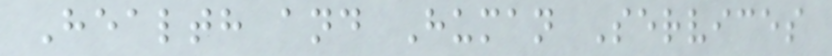Health and Human Services
